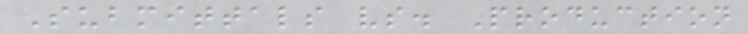Submittals vs. Production
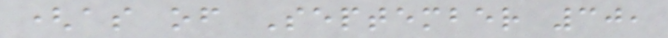(as of September 30,
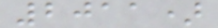2011)
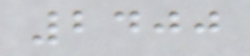2400
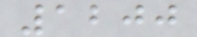1200
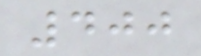400
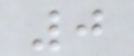0
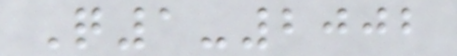Q1-2002
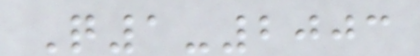Q1-2003
